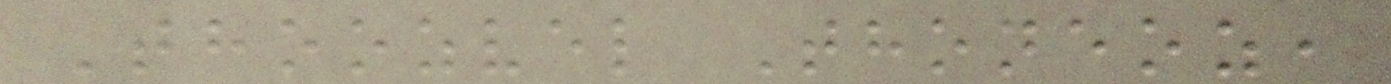Thoozvel Thoneoz,
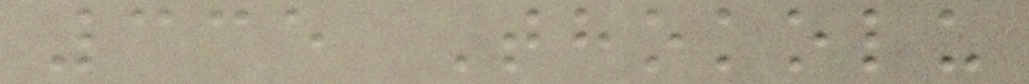335 Thokolu
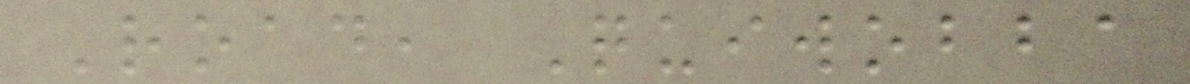Road, Quiwobba
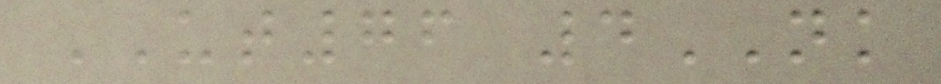UT76 4NK
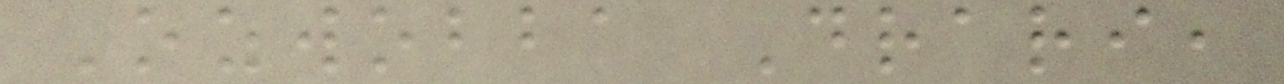Ozwobba Drari,
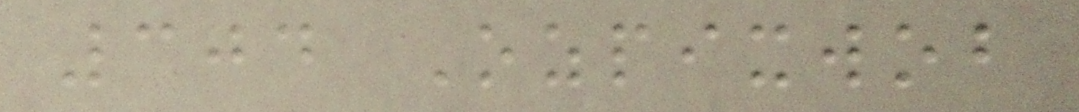304 Ozpixwob
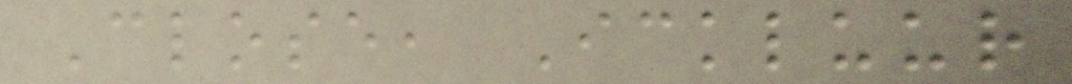Close, Ickluur
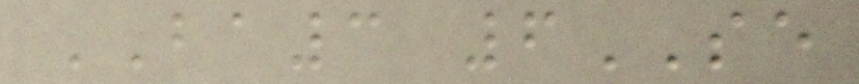BA3 6SE
